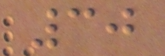30
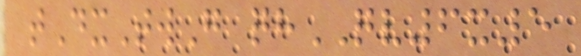tDxTwG qhQV6x5
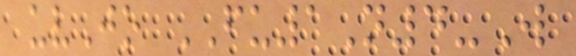uvJo FU1N4-W
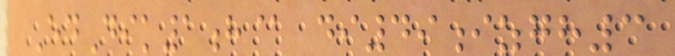EdDik1h@ di49izgh3
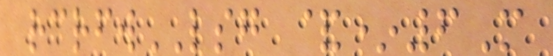rcrfwLSG &*6M
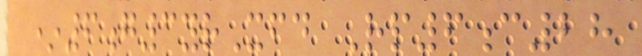*6g3yrXfd Rp6c28
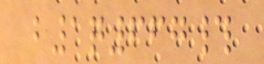b1q667#
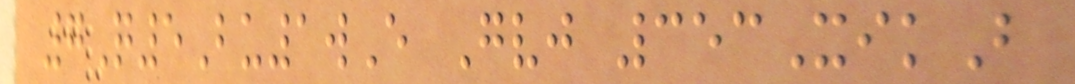7Q5Bu1wE Gvj 353XikB
